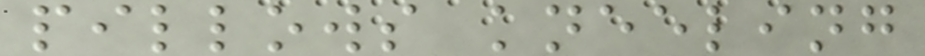pillows kneeling
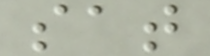sat
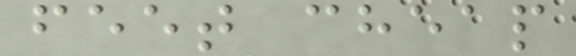feet cheap
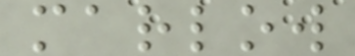marlow
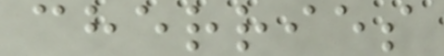cherries
